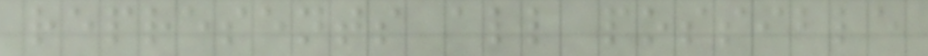represents all possible
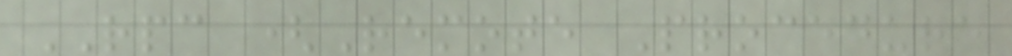RPC (Remote Procedure
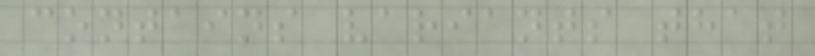contains variants that
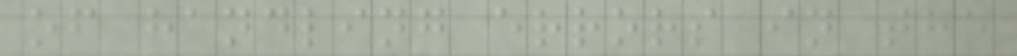of handling errors in the
